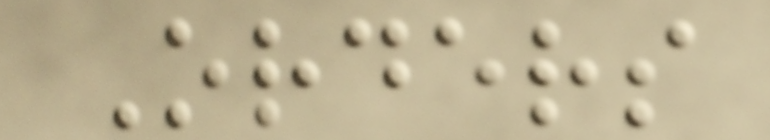Orders
